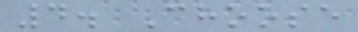4. Choose
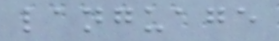language
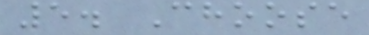5. Choose
